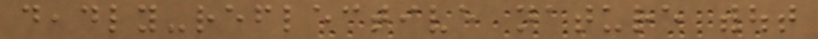deadly-reflective nature without
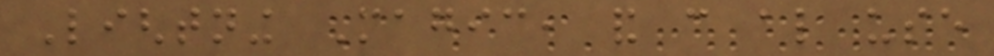Lightning Magic, and can also use
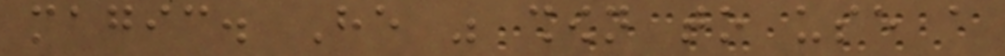magic. He was shown to use a
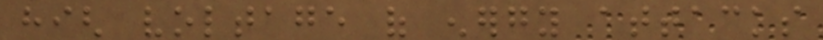high voltage of energy attacks
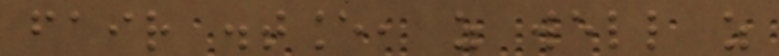fair distance, as well as
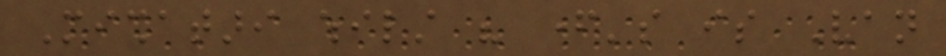Mishatari whilst his father's is Van
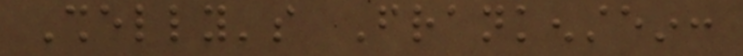Shelly's Frankenstein:
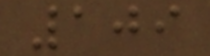109
